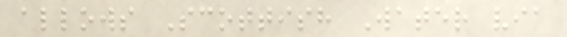allows Scottish Water via
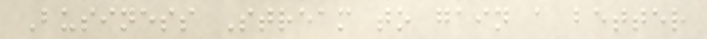Business Stream to gain a better
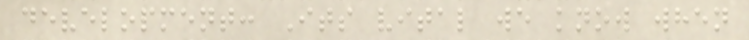development: Its vital we know when
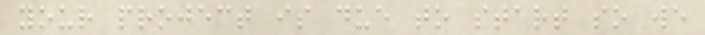your project is due to start so we
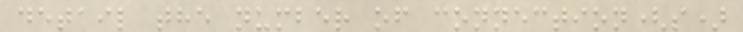detail the number of connection(s)
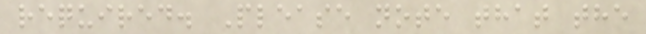required. Please note that the
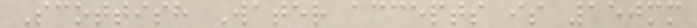Scottish Water accepts is 150mm
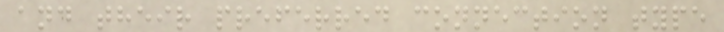and their preferred connection type
